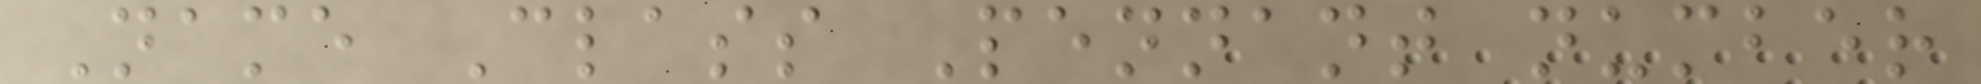Name Class Pennant number
